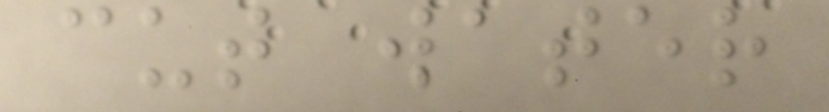cut water
